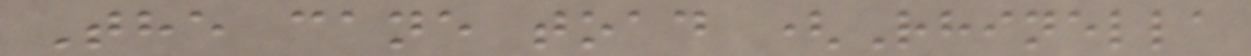The cane toad (Rhinella
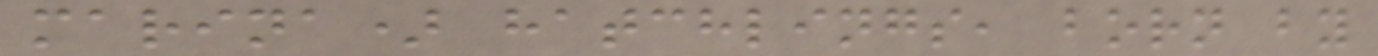marina) hatchlings, born by
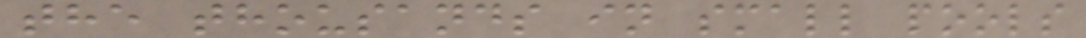the thousands in small pools
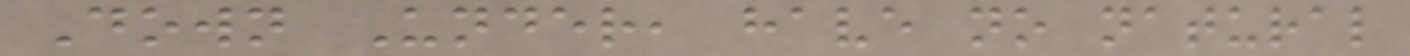Down Under, have no natural
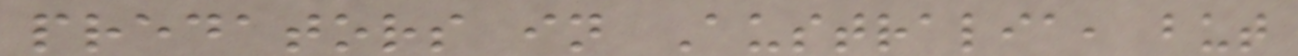predators in Australia, but
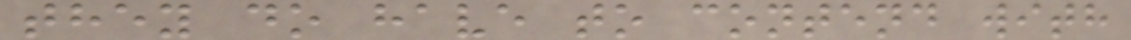they do have to contend with
